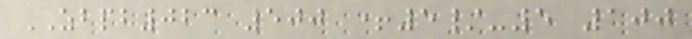ZBPB023 500 +5/-5 100
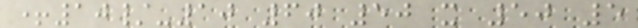+10/-10 60 50 x 50 5
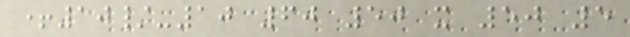+10/-10 60 50 x 50 5
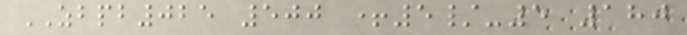ZBPB025 500 +5/-5 180
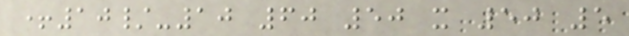+10/-10 60 50 x 50 5
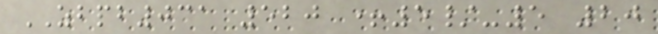ZBPB031 520 +5/-5 20
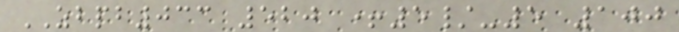ZBPB033 520 +5/-5 100
